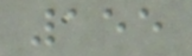155
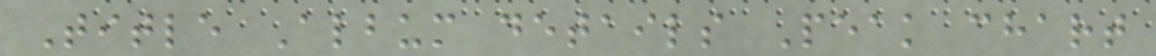Title Album details Peak chart
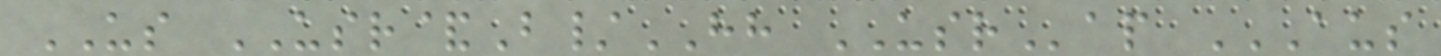US USR&B/HH USRap AUS
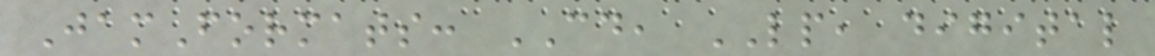JamFormats: CD, LP, digital
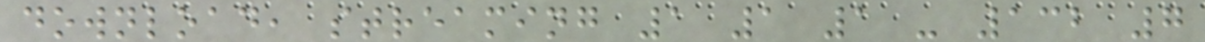download, streaming 1 1 1 - 132 7
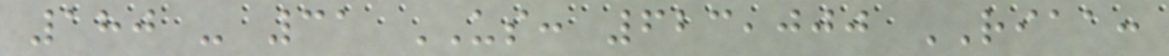180 - 31 US: 623,000 RIAA:
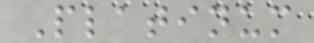Platinum
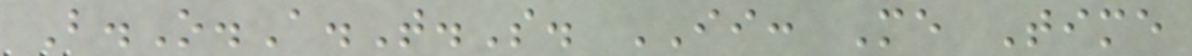B.O.A.T.S. II: Me Time
